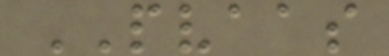PVAAS
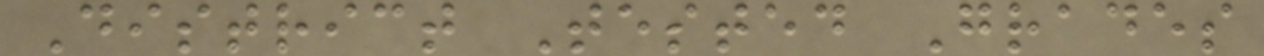District Tested Grades
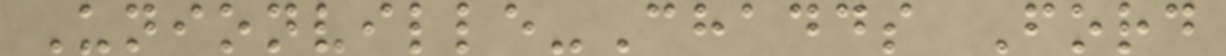Unionville-Chadds Ford
